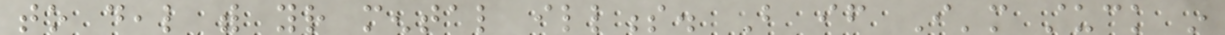to deal with your mental illness. But if I'm stuck in
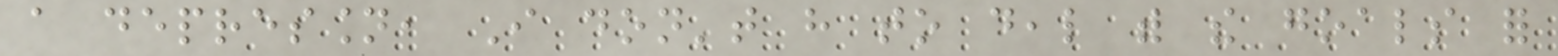a depression, I don't have to deal with the goals for
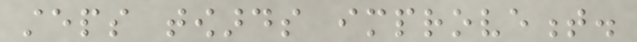steps towards improvement.
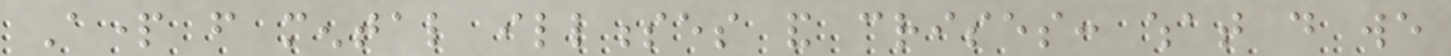Apart from mental illnesses and crises: what do we
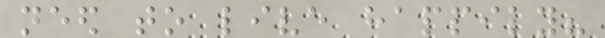need to live happily?
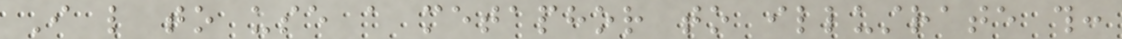I like to use a metaphor to illustrate this:
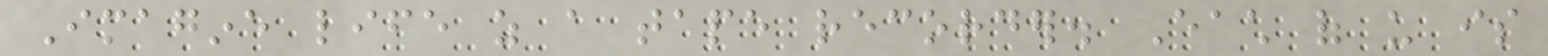Imagine life as a tape recorder. Each of us is
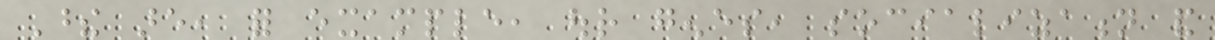These are, for example, our genes, socialization and
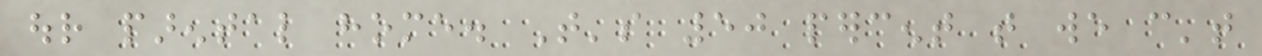our parental home. That's 50 percent that we can't
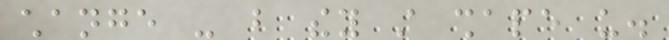change - but they still shape us.
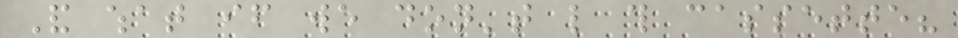And what if we don't like this cassette?
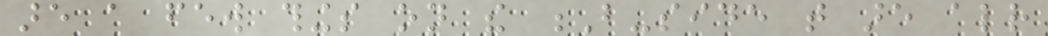are a few things on the B-side that are already
